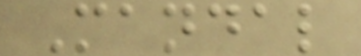Mandal
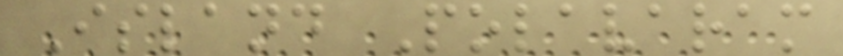Island Polavaram
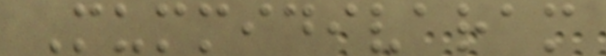Mummidivaram
